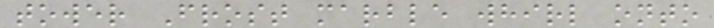tower Frost marble whirl onto
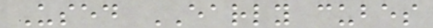Used EARLY cubes
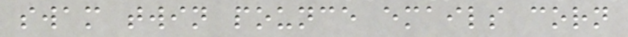swam twin pounce emails corn
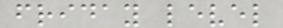friday level
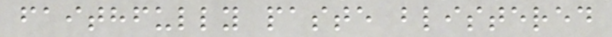faithfully paste blistered
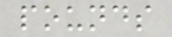pounds
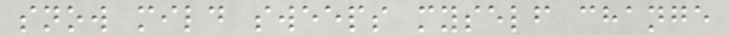snow mild sweeps myself change
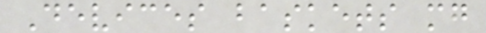Devices baskets mg
